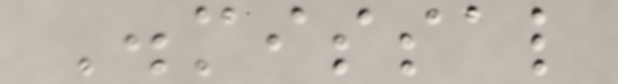Dismissal
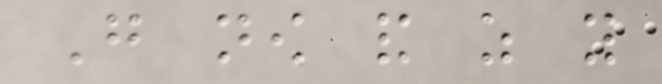Go now and as you
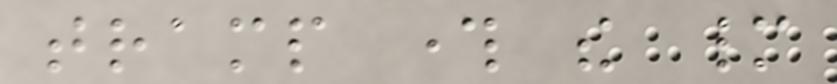tramp through the many
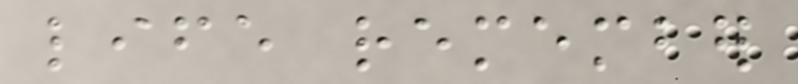life remember
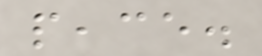peace.
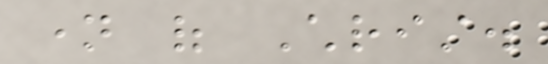name of Christ.
